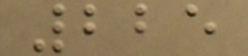225
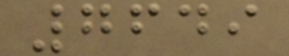7649
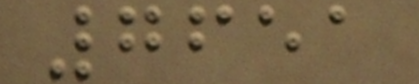7651
